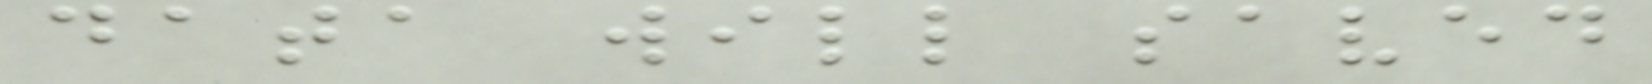data will saved
